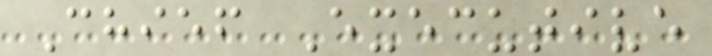Chief Executive
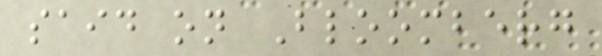said on Bloomberg
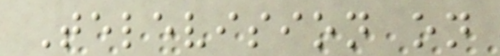Television on
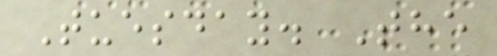Tuesday. The
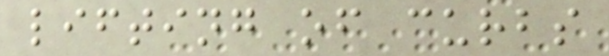lifting of curbs
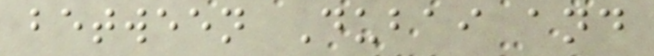between Dubai and
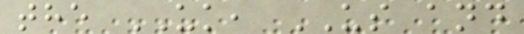the UK, US and
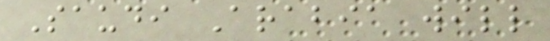Saudi Arabia will
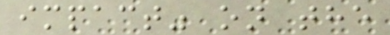impact" on the
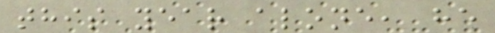this year alone, he
